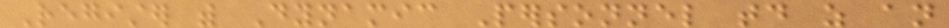Register with Dynamic Personnel today as an
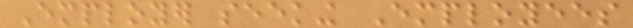Employer seeking Employees
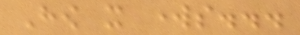How it works...
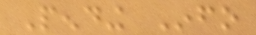Pending Info
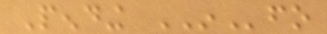Pending INfo
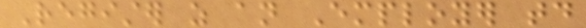Register as an Employer today
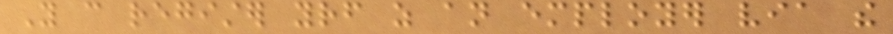You can register yourself as an employer via the
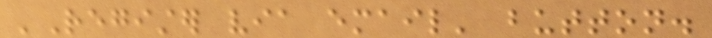'Register via email' button.
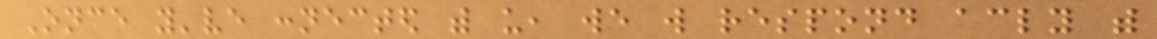Once you've connected with us, we will respond accordingly with
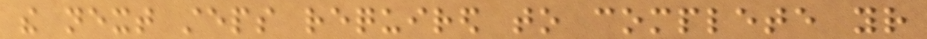the next steps required to complete your
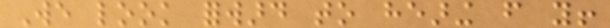We look forward to hearing from you!
